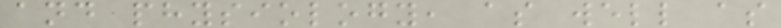and physiology, as well as
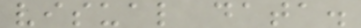visual data.
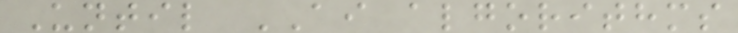Until AI algorithms
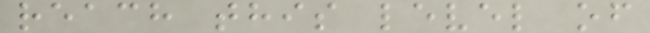reach this level of
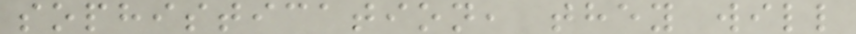sophistication, they will
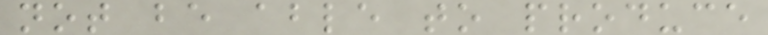not be able to produce
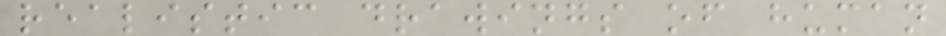realistic drawings of human
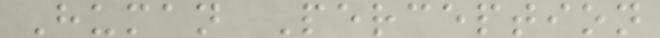Human Perception
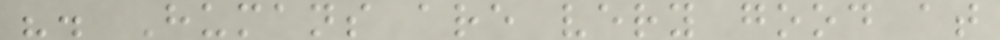". Humans are very good at
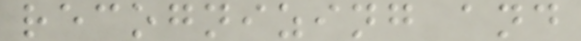recognizing and
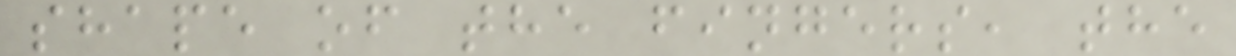shape of the fingers, the
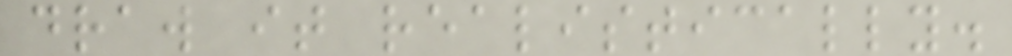draw it realistically.
